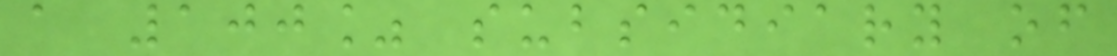a 100% subsidiary of
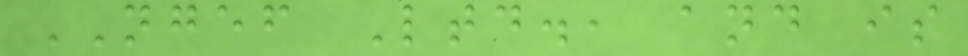NGEF Ltd., and is
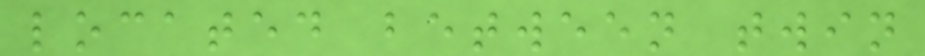located between twin
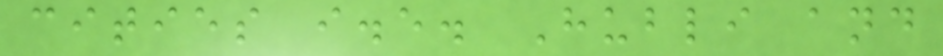cities i.e. Hubli and
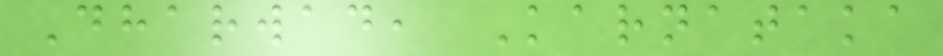Dharwad, Karnataka
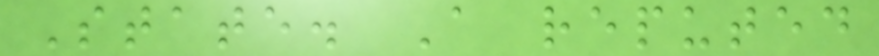State. A reputed
